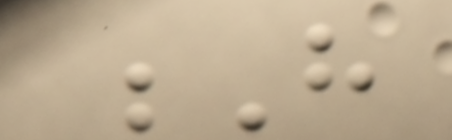H
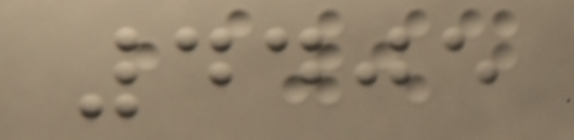4405
